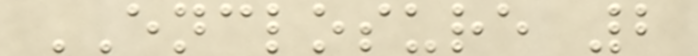ENCLOSURE 2
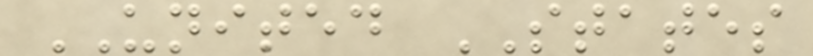UNITED STATES
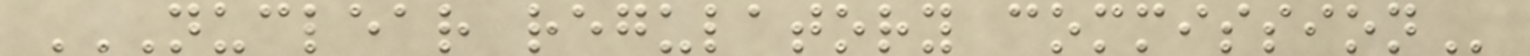NUCLEAR REGULATORY COMMISSION
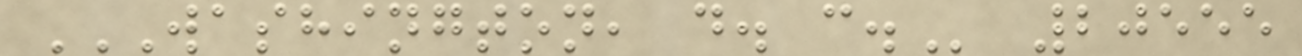WASHINGTON, D. C. 20555
